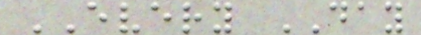EVERY DAY
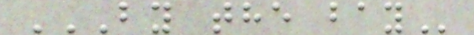BY THE BAY
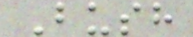Bush
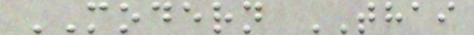MODERN THAI
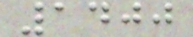1400
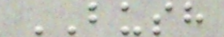BUSH
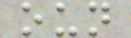oun
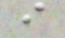i
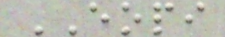EOPI
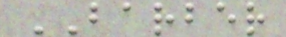BARBER
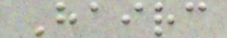Hairc
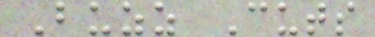Buzz Cuts
